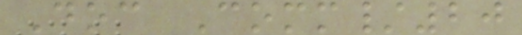Doc Comm/20
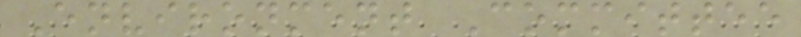Environment Committee
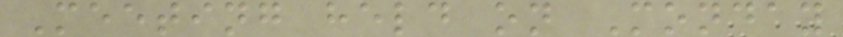Meeting held on Monday
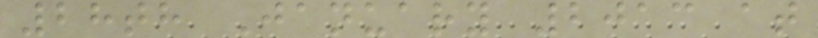28th January 2013 at
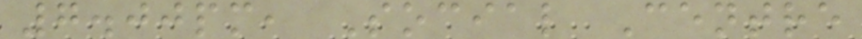7.00pm, Social Centre
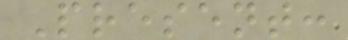Present:
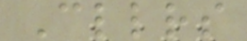Cllrs
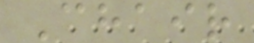Chair
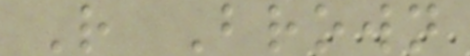R Brown
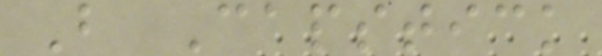B Capstick
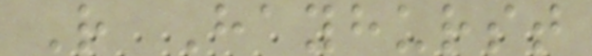R Hayhurst
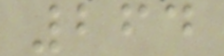264
